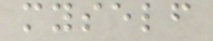myself
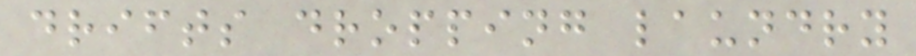drifts dropping laundry
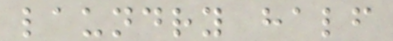laundry half
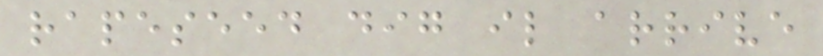rapeseed dig il arrive
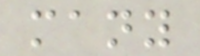many
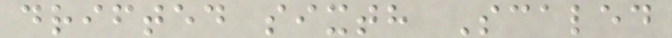drifted sixth Scaled
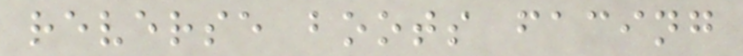reverse boots facing
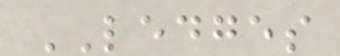LEDGES
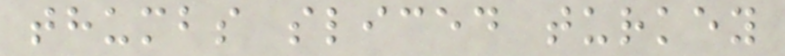thumbs sliced turkey
